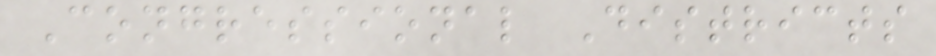Congressional Districts
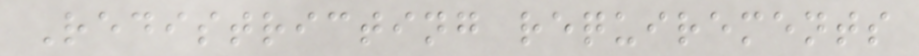Redistricting requirements
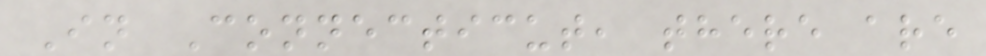In Connecticut, there are
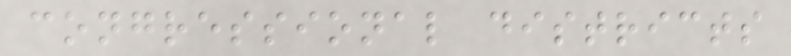congressional districts
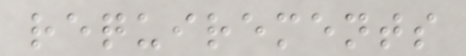requirements
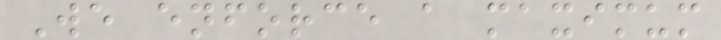We enforce a maximum
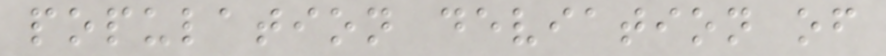population deviation of
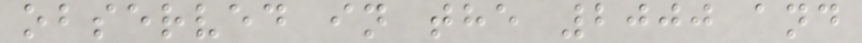observed in the 2000 and
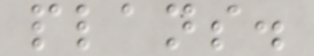plans.
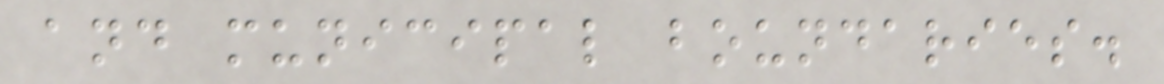and municipal boundaries.
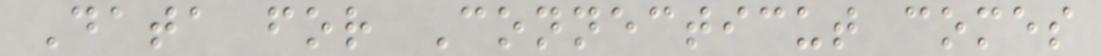Data for Connecticut comes
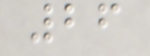26
